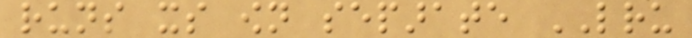runs its own separate LRU
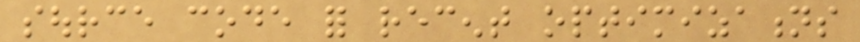source code for recent optimizations
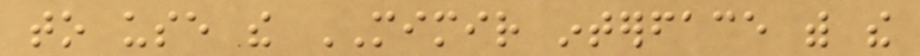to use the MIMIR interface with the
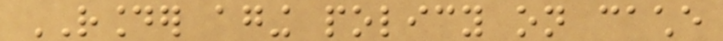ROUNDER aging policy on cache
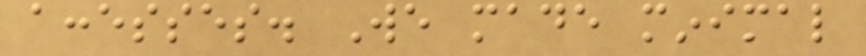accesses. We made minimal
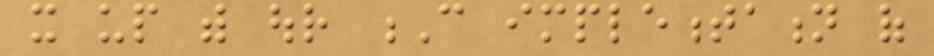it up with our C implementation of
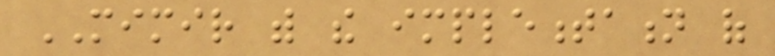MIMIR with the implementation of
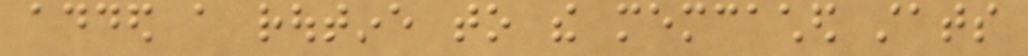added a routine to the memcached stats
